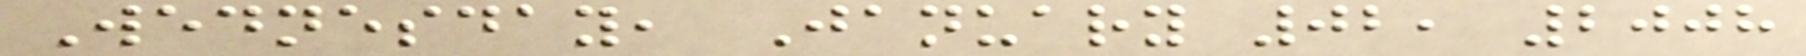Wednesday, January 02, 2008
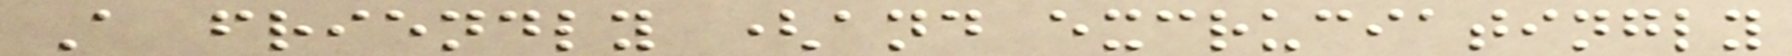A friendly (and excruciatingly
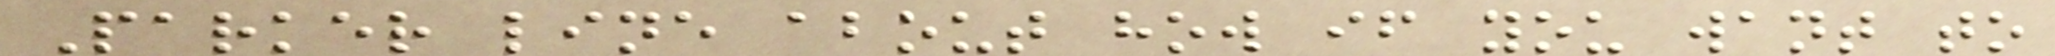Parker line about how if you want to
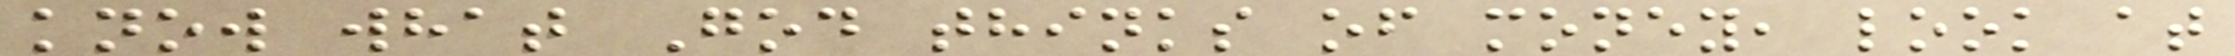know what God thinks of money, look at
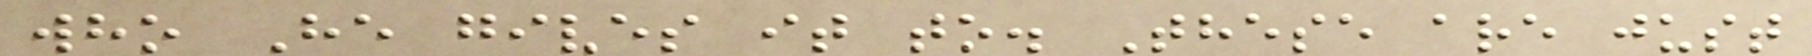who He gives it to. These are just
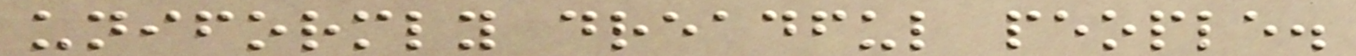uniformly dreadful people.
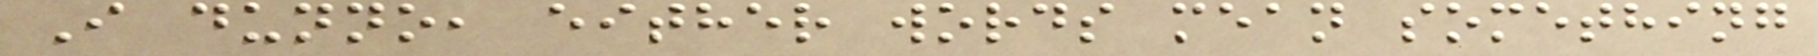I dunno, either words mean something
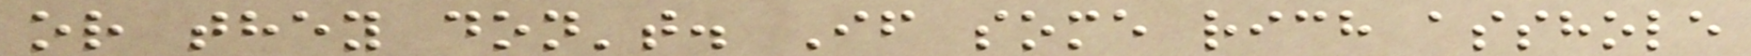or they don't. If some rich asshole
